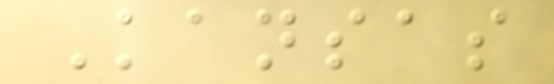Kansas
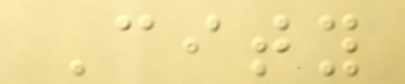City
